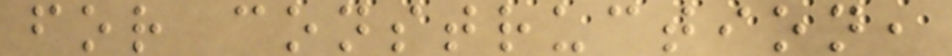for construction,
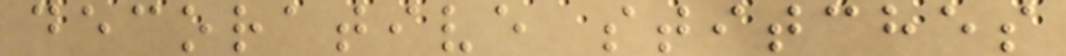decorative stitches
